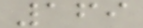169
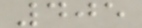405
